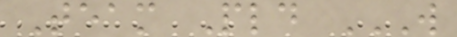Team Pld W
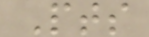Pts
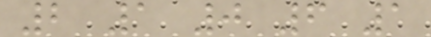2 1 0 6 1
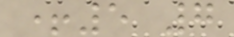+5 7
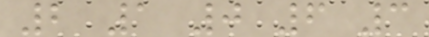2 1 0 6 3
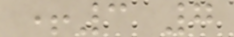+3 7
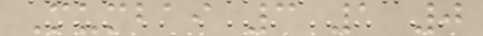Mumbai 3 1 0
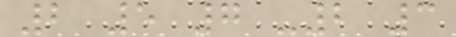2 5 7 -2 3
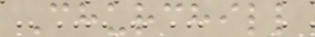Churchill
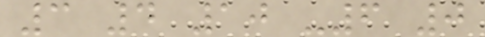3 4 10 -6 0
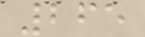265
